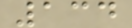134
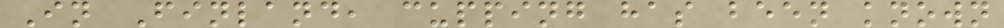In Finland, cupping has been known
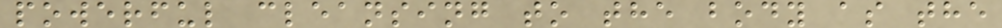powerful cleansing to the body as the
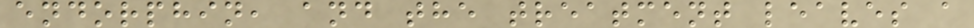endorphin, and the treatment leaves a
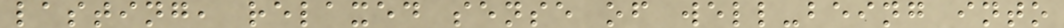lasting, relaxed sense of well-being into
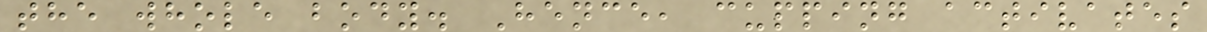the whole body. Hence, cupping activates
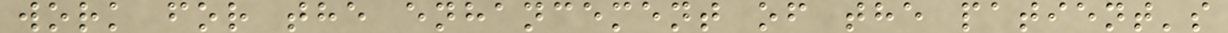work for the enhancement of the patient's
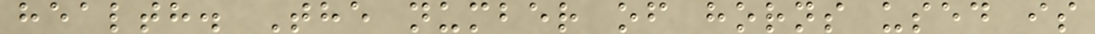health. The number of horns used is
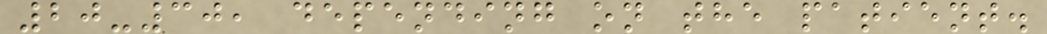20-30, depending on the patient.
